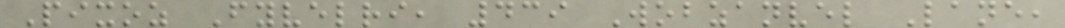Pixoz Fyvelri, 439 Wobzanvel Lane,
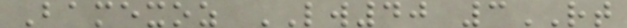Bamexoz LW40 3RT
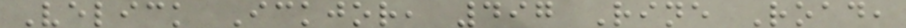Velick Ickjor, 497 Rine Road,
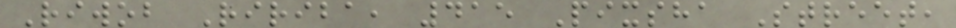Riwob Ririba, 415 Pixsha Street,
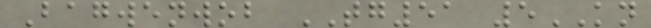Bagwenwob TG51 5KN
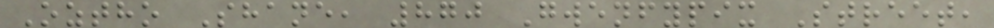Oztho Shane, 870 Gwenfypix Street,
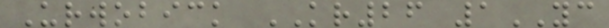Urwobick KR26 1YC
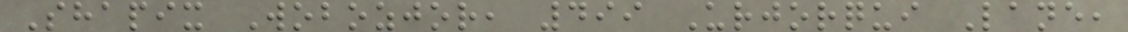Shapix Wobozjor, 499 Urjorqui Lane,
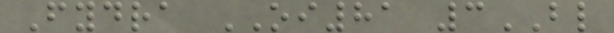Fydra OI81 3BL
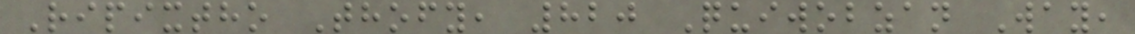Ripixtho Thofy, 820 Quiwobzan Way,
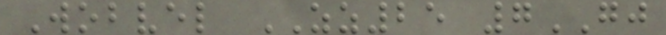Wobvel ZZ25 7GJ
